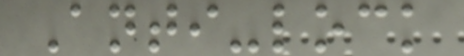Anti-lock
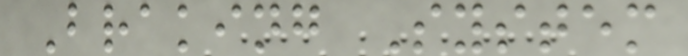Braking System
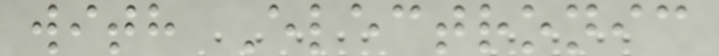with Electronic
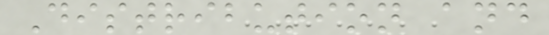Distribution and
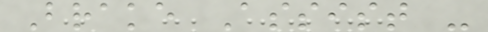Brake Assist -
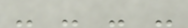- - - -
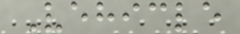Vehicle
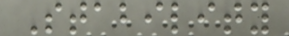Stability
